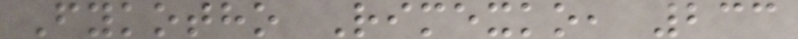Fykotho Rimexko, 233
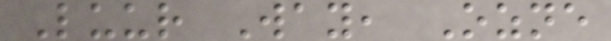Luur Way, Ozne
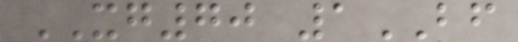XG70 1BF
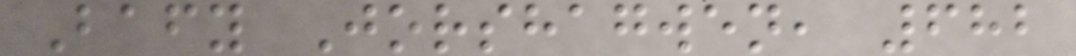Bafy Jorshagwen, 682
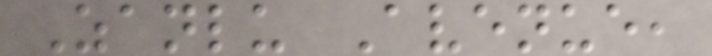Zanlu Avenue,
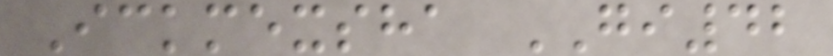Ickmexsha GI42
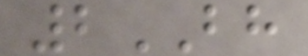2BH
